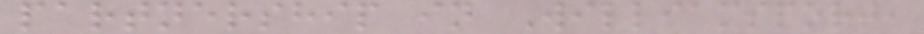partnership in Williamsport,
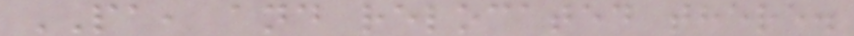PA, and relocated there.
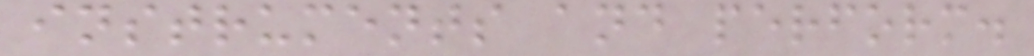instruments and perform.
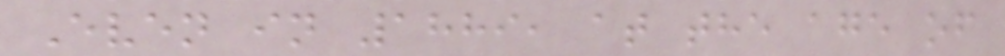Even in 1889, at the age of
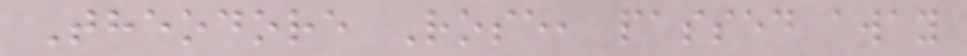Theodore Rose, passed away
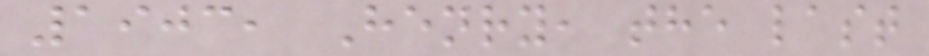1903, Henry, the last
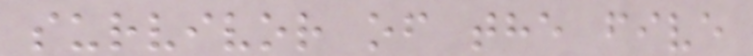survivor of the five
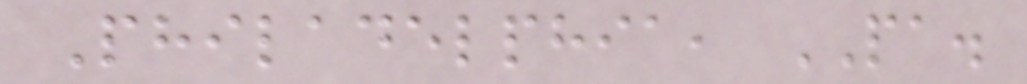Philadelphia, PA.
